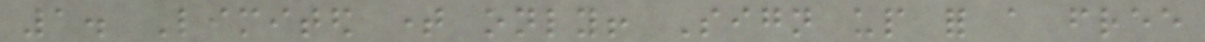1. Limited time only! Sign up for a free
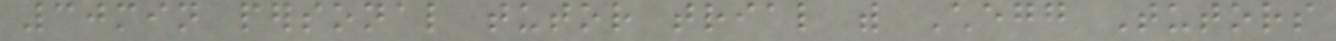30min personal tutor trial with Chegg Tutors
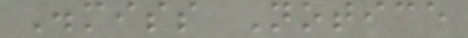Dismiss Notice
